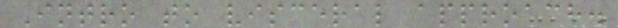Intro to visceral approach.
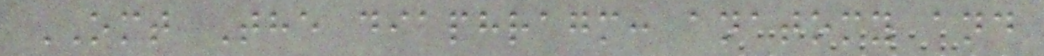OMT The diaphragm: anatomy and
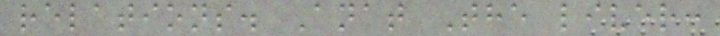relations. Anat The liver:
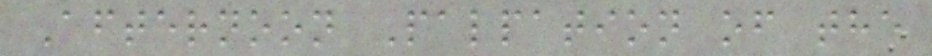Afternoon Palpation of the
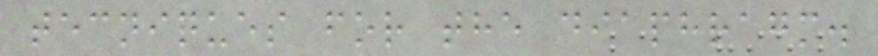tecniques for the diaphragm.
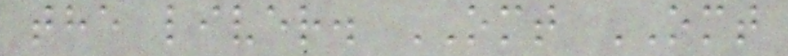the liver. OMT OMT
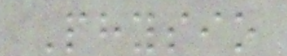Physio
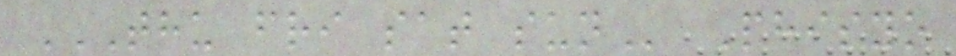THU FRI SAT SUN Phisyo
